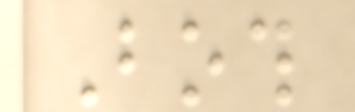Both
